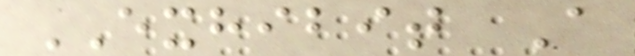EXHIBIT A
